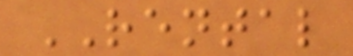RENTAL
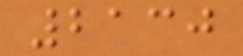2130
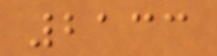2133
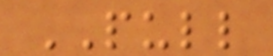PULL
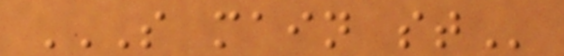S MAIN ST
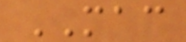MAC
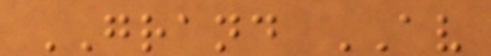GRAND AV
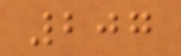207
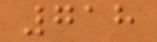718
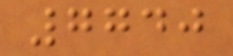7740
